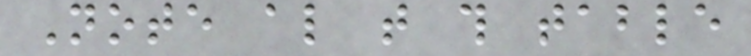Note also that this table
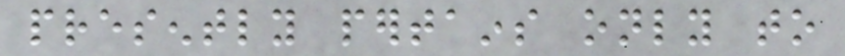presently pertains only to
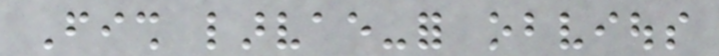Fish larvae-for obvious
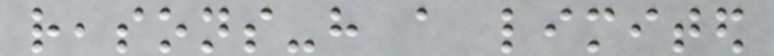reasons-have a limited
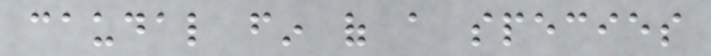caudal fin of a species
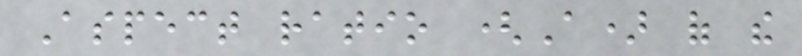Aspect ratio (A) of the
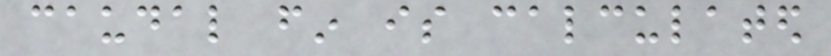caudal fin is calculated
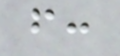from:
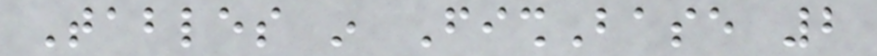Tables in FishBase 2
